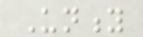Unity
